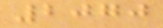2070
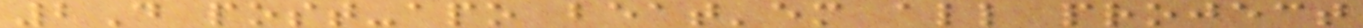2D post-apo beat'em all project
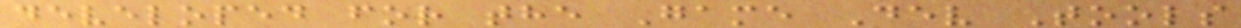developed for the Game Dev Tools
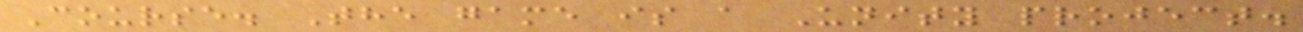Course. The game is a Unity project.
